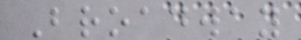Broadway
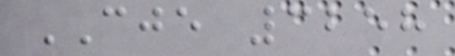CJE 3258
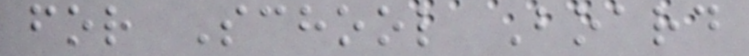for School Board
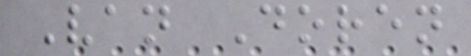Van Doren
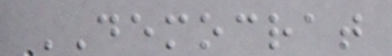DEMOCRAT
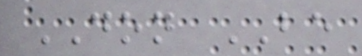DON BE
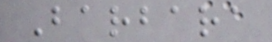Barbara
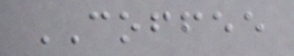COFFEE
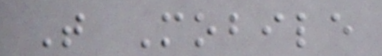T Mobile
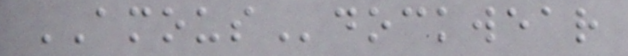AMOUSdockwear
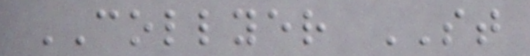COLLYER ST
